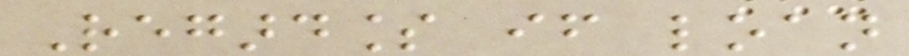Regardless if loan
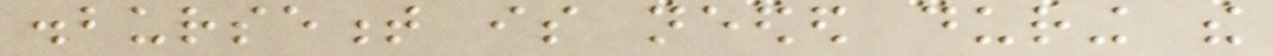disbursement is needed during the
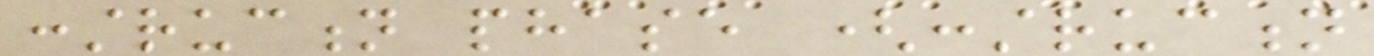construction phase (construction
